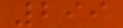299
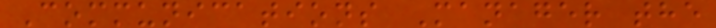Communications Manager the
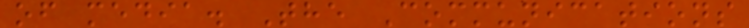of media. The Communications
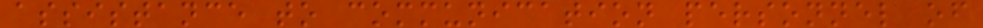assistance to communication personnel of
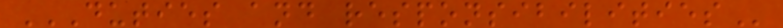DUTIES AND RESPONSIBILITIES
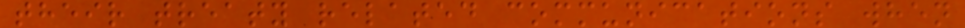their treaty related communications when
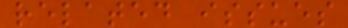related issues
